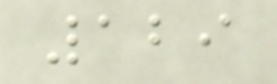129
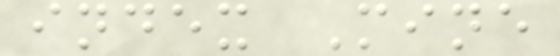index Mine
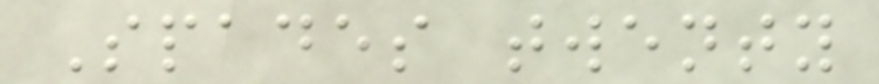Spades twenty
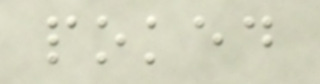poked
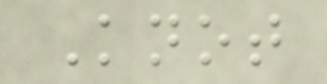Knot
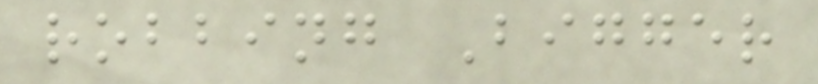robbing Bigger
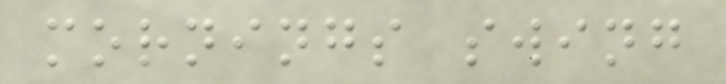mornings swing
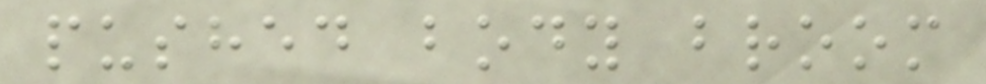pushed body broom
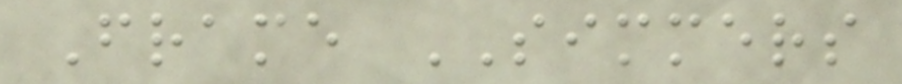Frame SIMMERS
